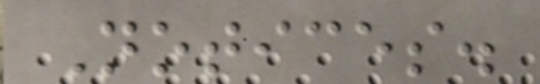Notices.
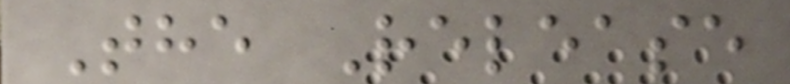The Release
